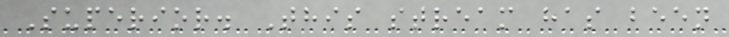Superior. This stream has been
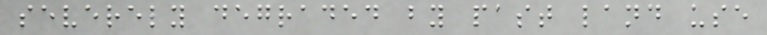severely degraded by past land use
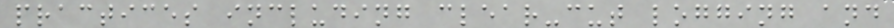practices including clear-cut logging and
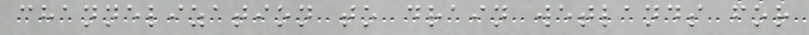channelization to drain wetlands for
